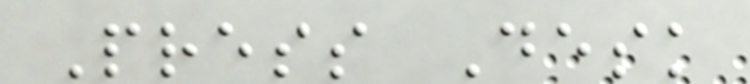Press Desk
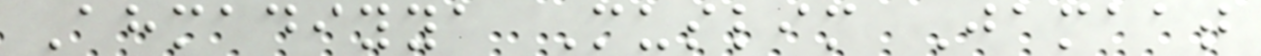Ahmadiyya Muslim Jamaat
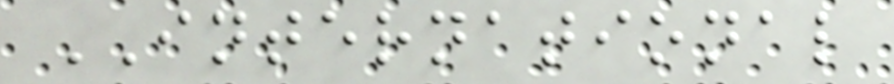INTERNATIONAL
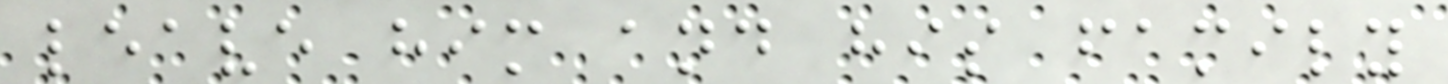leave him and his family
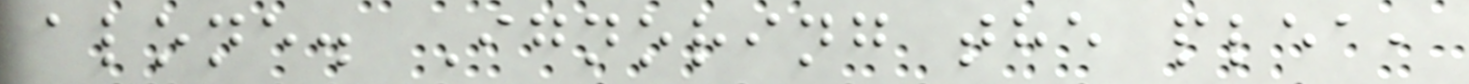alone. Ignoring the plea,
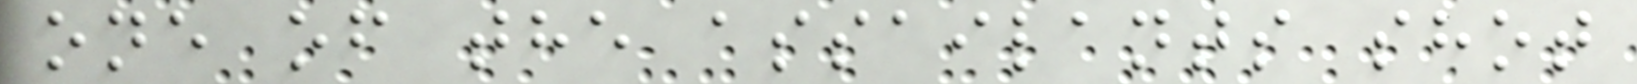one of the assailants shot
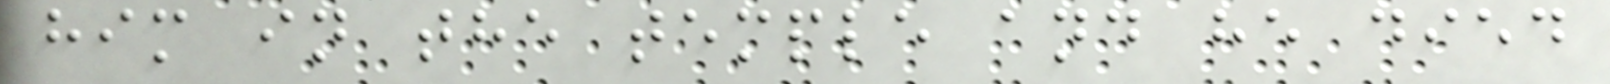him in the temple and he died
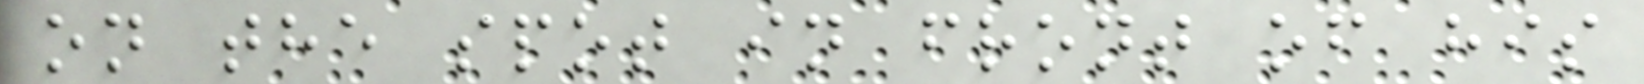on the spot in front of his
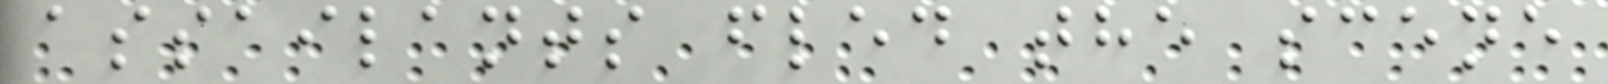assailants fled the scene
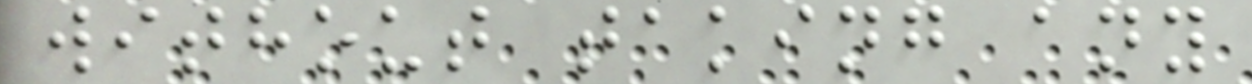without taking any
